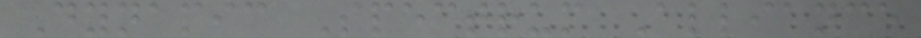Dynamic Spectrum Alliance
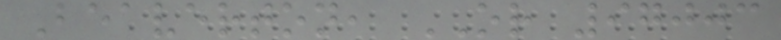Beaverton, OR 97003
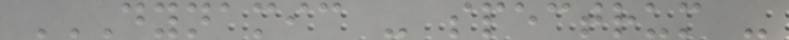DYNAMIC - SPECTRUM -
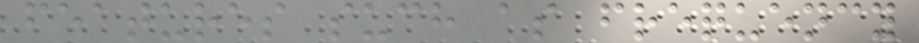features such as frequency
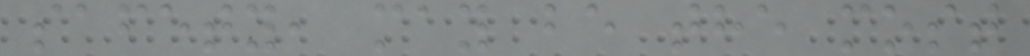safety, may be the most
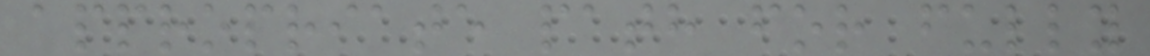appropriate path for fully
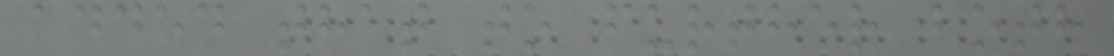added that to further both
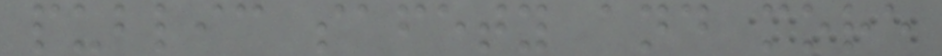public safety and more
